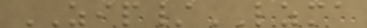ZIP/LZMA
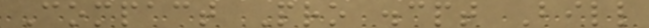Compact Pro .cpt Bill
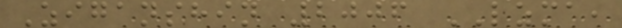Ziganshin 2006 LZMA,
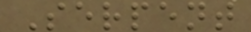Serpent
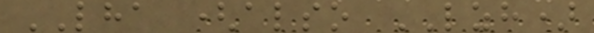LHA (also LZH)
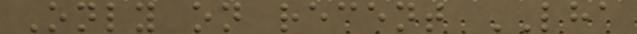Only on recent LHA
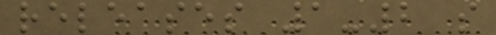releases 1-2 s
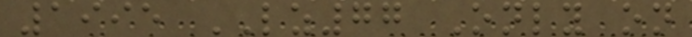1995 LZ77 Only on
